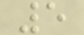5
